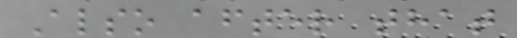Also after that
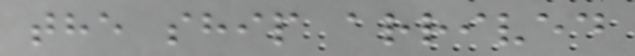the ship arrived
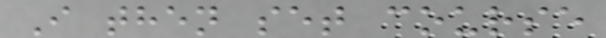I then set course
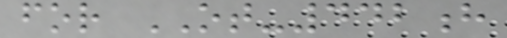for OT-442h
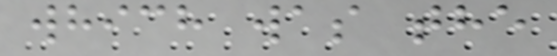which was the
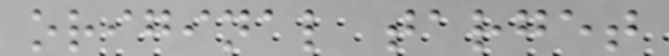original target
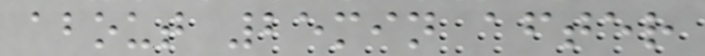about 25min after
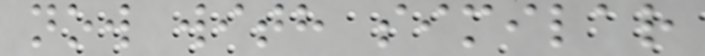now with similar
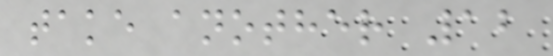take another 12
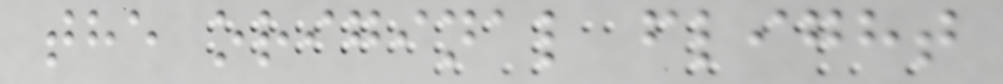the original flight
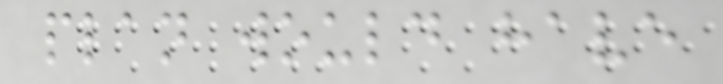plan would have
